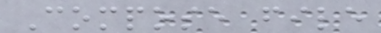Compose file
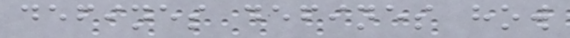defines defines how
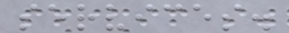services.
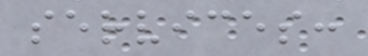services:
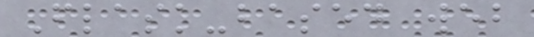Flask-based web
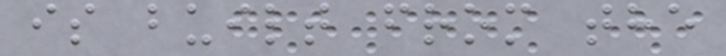is built from the
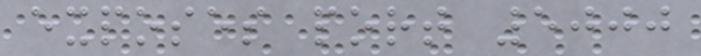exposes port 5000
